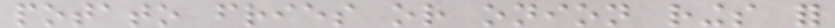potato fries or onion rings for
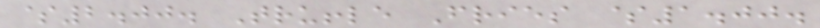$2.00. Truffle Fries $1.00.
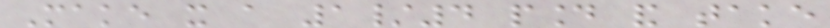Make it a 1/4 pound and take
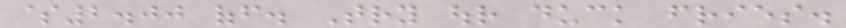$2.00 off. Try our duck fries.
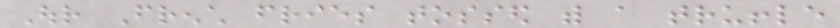Our French fries tossed with a truffle
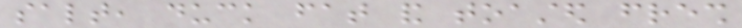salt, duck fat and toasted fresh
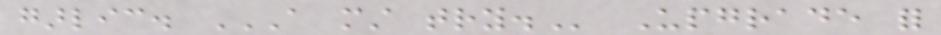garlic. A MUST TRY. Upgrade for
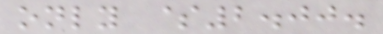only $2.00.
